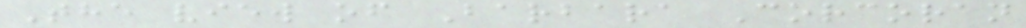The view of Barbara Corcoran
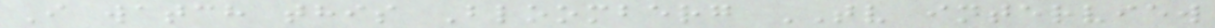I watch this Bloomberg TV interview
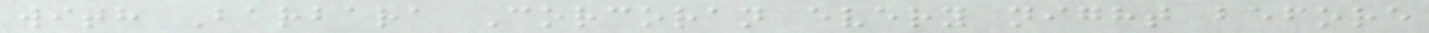with Barbara Corcoran every night before
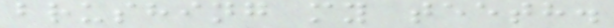brushing my teeth.
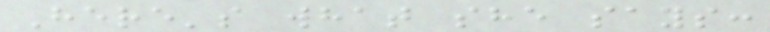Here's what she says:
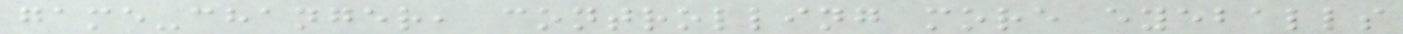game-changer, controlling more eyeballs
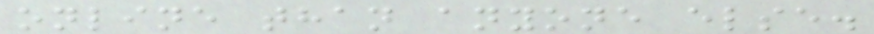online than anyone else.
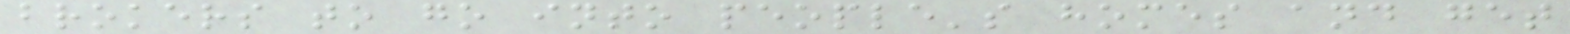brokers to go into people's homes and get
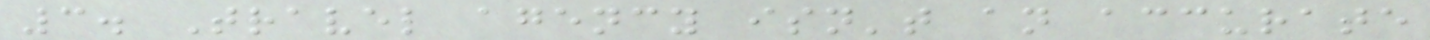3. Travel agency isn't an accurate
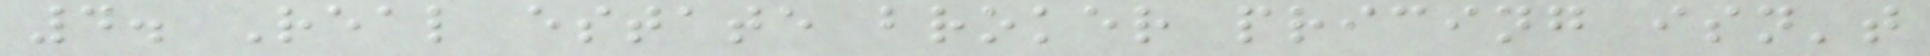4. Real estate broker pricing isn't
